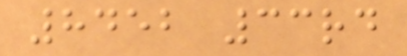8452 33rd
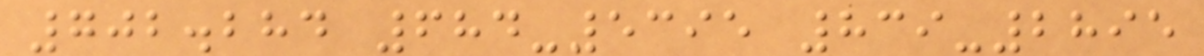702.284 684-5395 839-2895
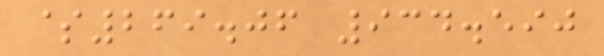$269.06 934.590
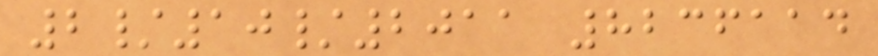2/10/2011 8236114
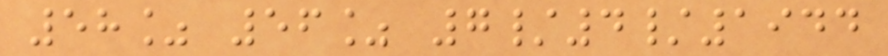58% 56% 7/4/1944
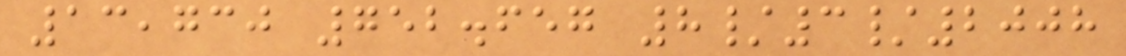13,730 752.657 8/3/2008
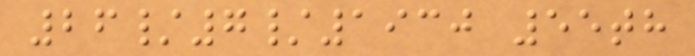26/7/1930 55th
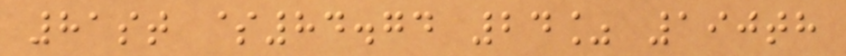81st $84.74 24% 190th
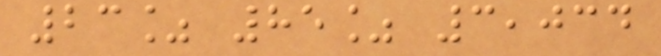23% 85% 3,034
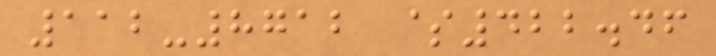112-8712 $422.46
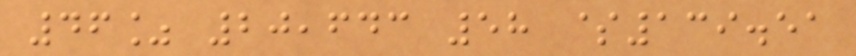46% 20,643 58 $139.51
